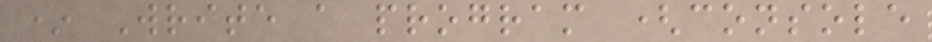* Write a program (console
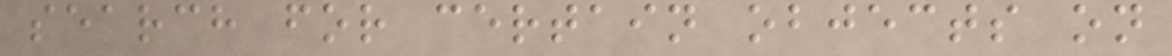search for certain objects on
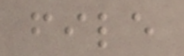file
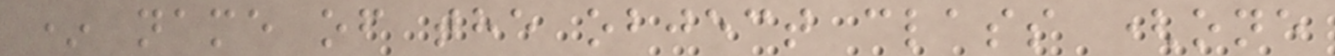* name of the object class (one
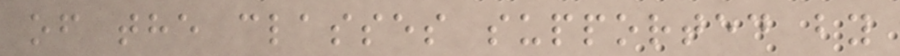of the classes supported by
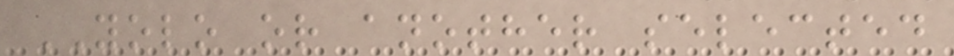YOLO or another selected
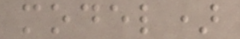model)
